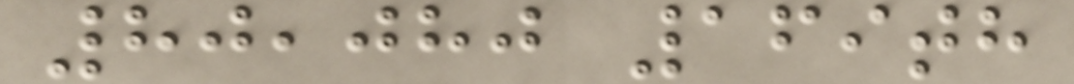80,080 169th
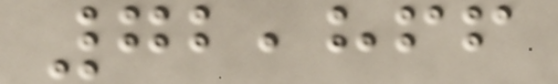72,866
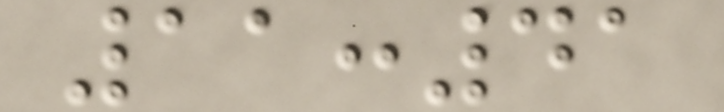11:41
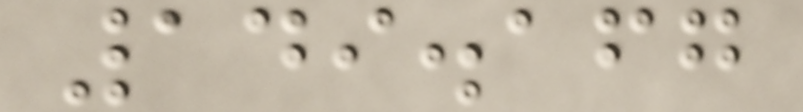149.167
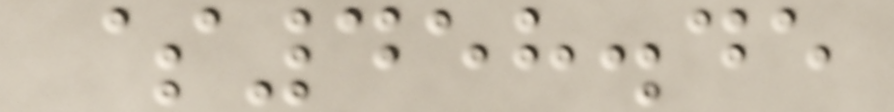$458.45
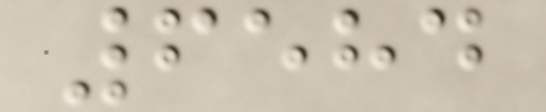6584
